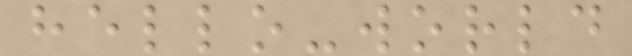hello-world
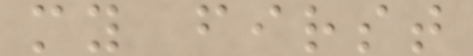my first
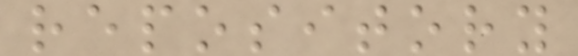repository
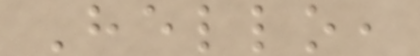Hello,
